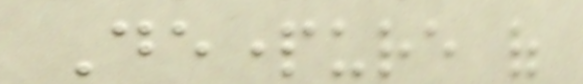Departure of
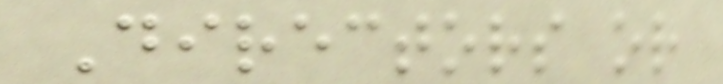Directors or
